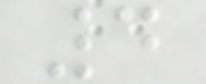4
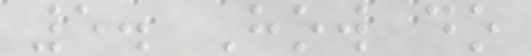5. How do
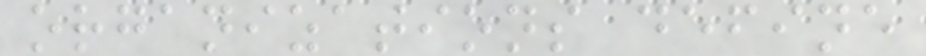organizations define
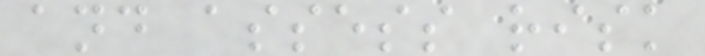and assess risk
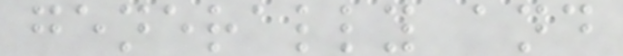generally and
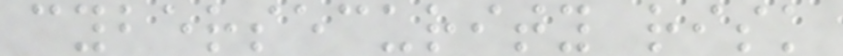cybersecurity risk
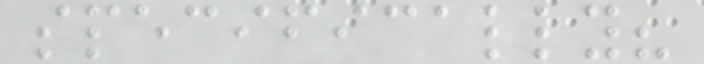specifically?
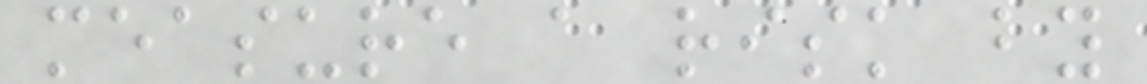measure a risk by
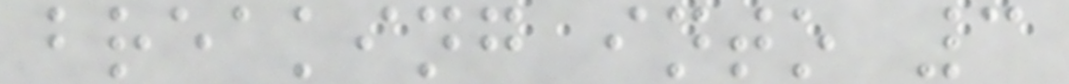breaking into 3
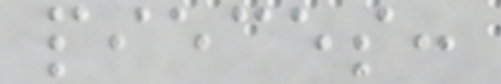pieces:
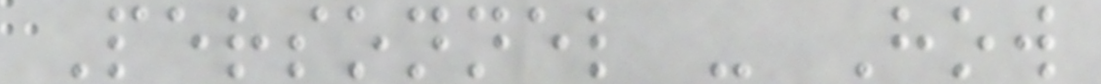Personnel - How
